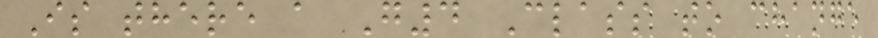Is there a G4 Class to change
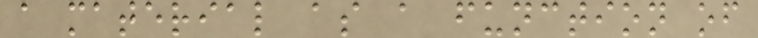a material as a function of
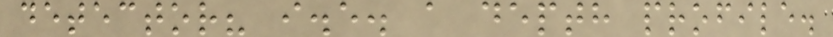detector? i.e. a depth profile.
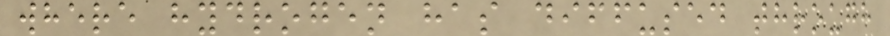where hydrogen has diffused through
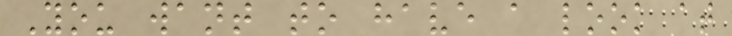You want to have a look at
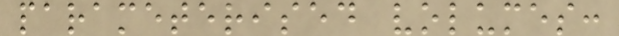parameterised volumes:
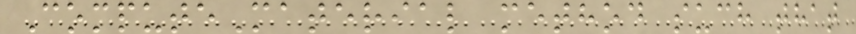ComputeMaterial method such that
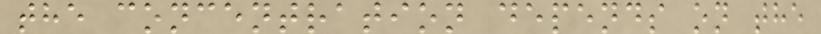the concentration depends on the
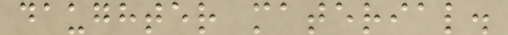daughter material.
